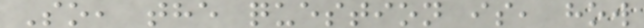So, the question is, how
